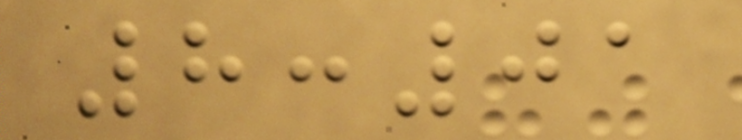8:01
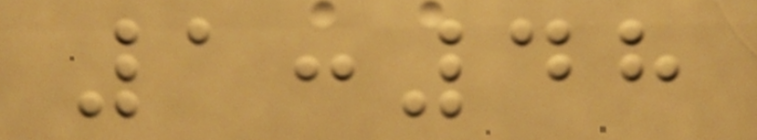1:48
